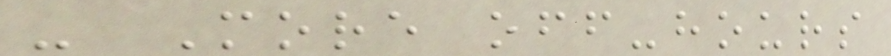- More off-hours
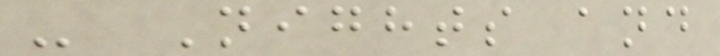- Nights and
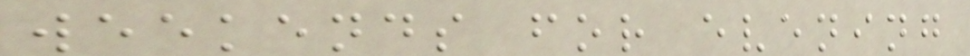weekends for evening
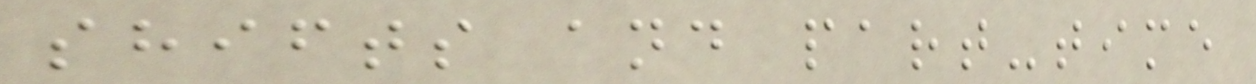shifts and part-time
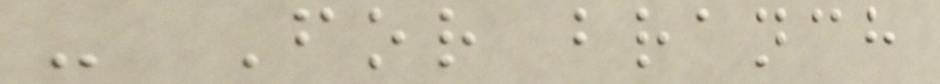- For branch
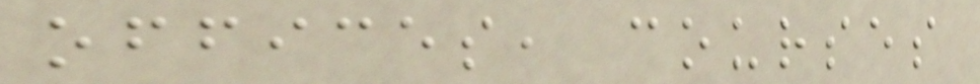offices, courses
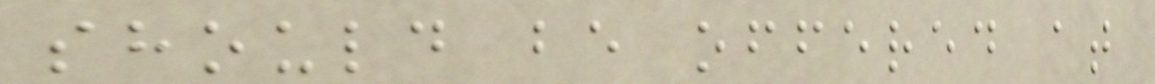should be offered at
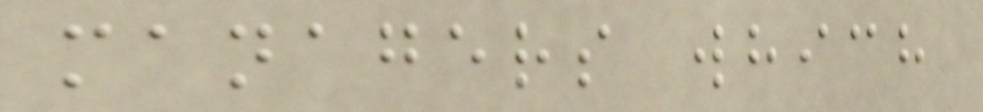managers which
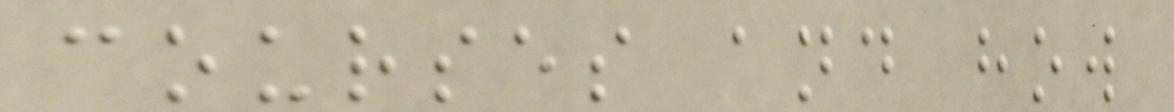courses and how
